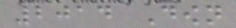2014 Down
